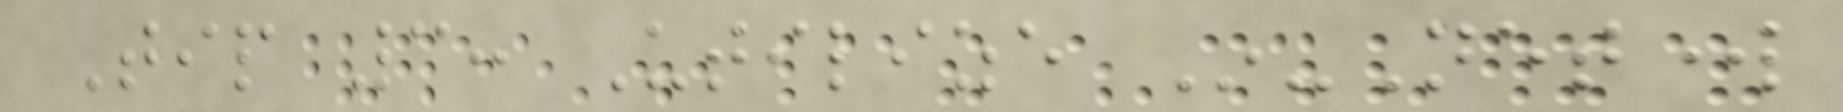Tip 3: Utilize In-Network
